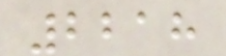2218
